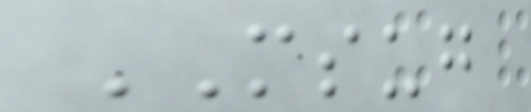MSUG
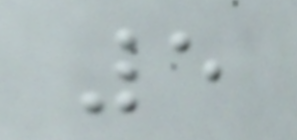5
